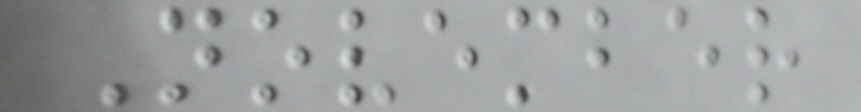November
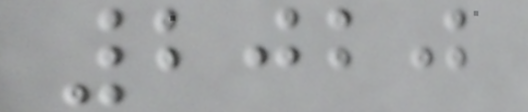2020
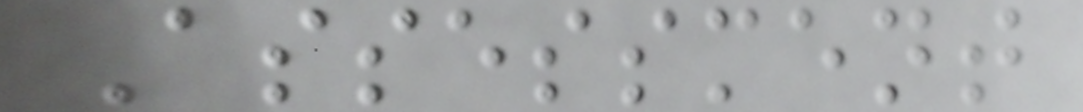Assessment
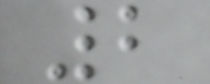2
